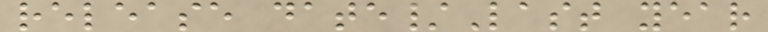release date/Last year
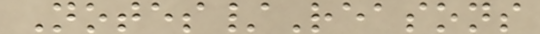Notes/Reasons
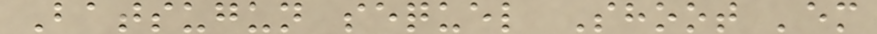Batsugun sequel Shoot 'em
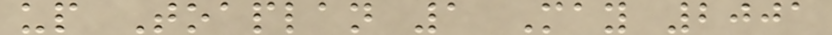up Toaplan 1 May 2001
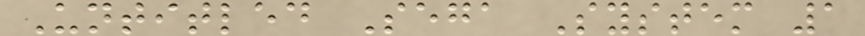Untitled Sega System 1
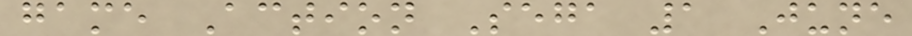game Action Sega 1 June
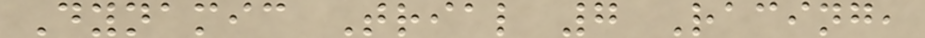Dynamic Trial 7 Racing,
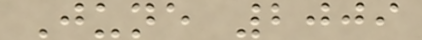June 2009
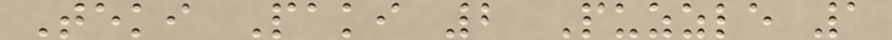Teki Paki 2 Puzzle 1
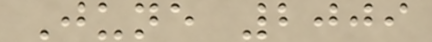June 2009
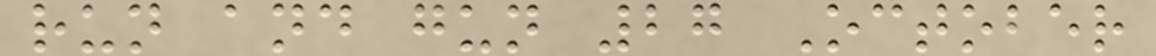run and gun 27 October
